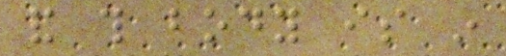and this body is in
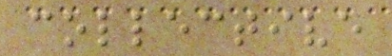collective
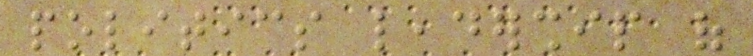politics leadership of
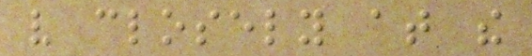very closely at the
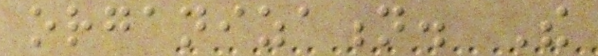organization. The
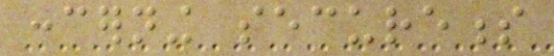concerning secureness
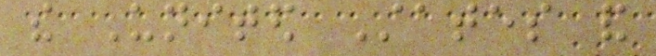the United States and
